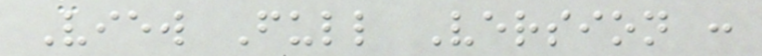View Full Version :
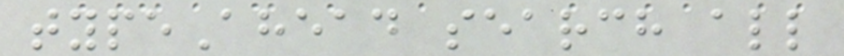typeAhead search all
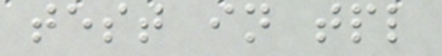test in tpl
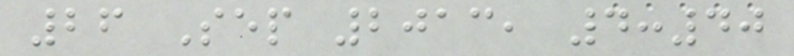26 Sep 2013, 4:40
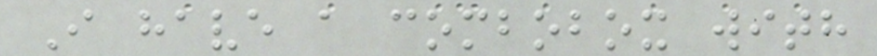I have a combobox with
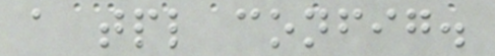a tpl config.
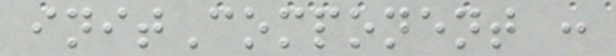initComponent :
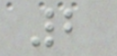2
